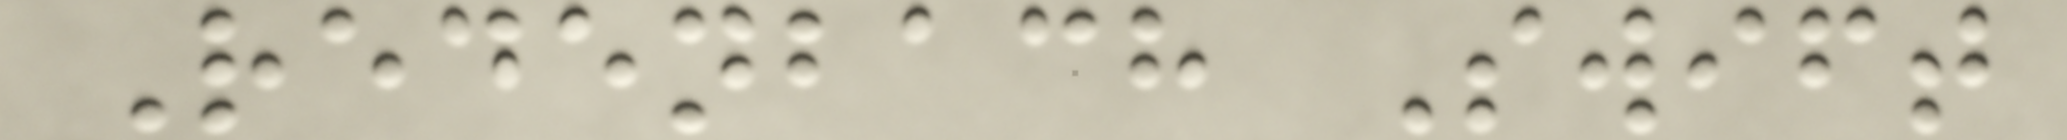Redenbach Swift
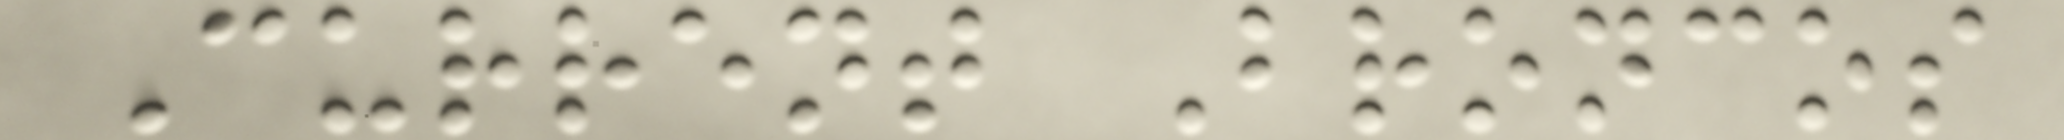Current Broncos
